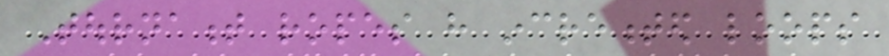Tournament ropes have incremented loops
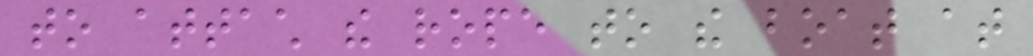to attach the rope to the boat at
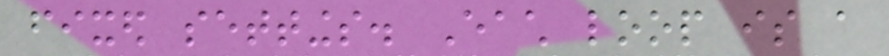fixed settings. Each loop is a
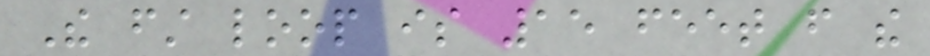The first loop is 15 feet from the
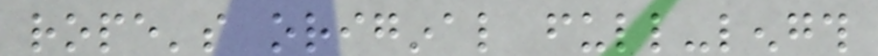rope's original full-length
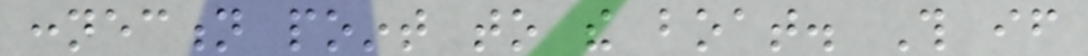connection point to the boat. This if
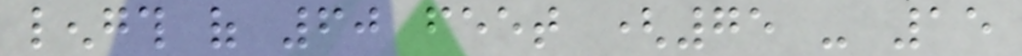length of 60 feet (75 - 15
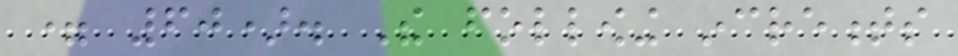= 60). The following increments
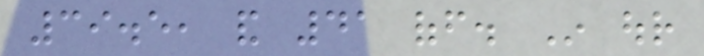39.5, and 41 off. In our
